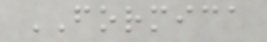FORMICA
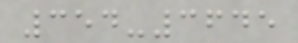354-3645
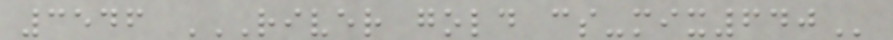3546 RIVER GOLD CS-MIX640
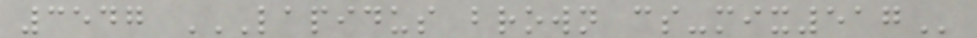3547 LAPIDUS BROWN CS-MIX517
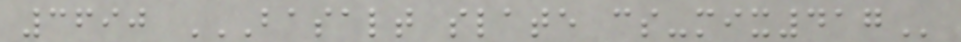3690 BASALT SLATE CS-MIX417
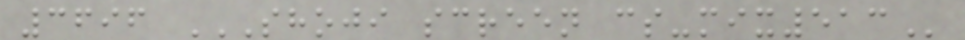3696 SHOJI SCREEN CS-MIX513
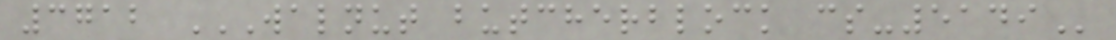3712 WALNUT BUTCHERBLOCK CS-5149
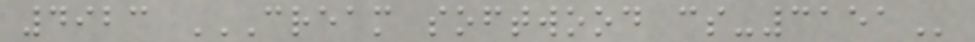4923 CREAM SOFTWOOD CS-3151
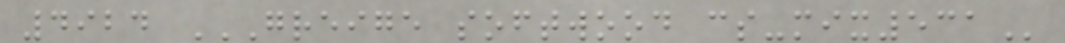4924 GREIGE SOFTWOOD CS-MIX531
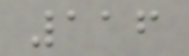116
